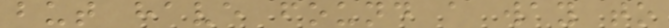but have found a way to
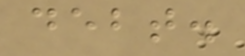debt.
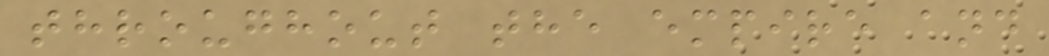throughout the empire and
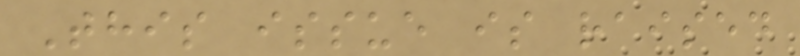This issue is raised
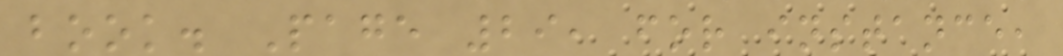book. Page 29, for instance,
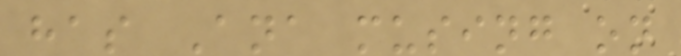has Ana musing on
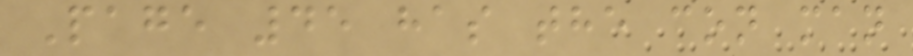Page 45 has the con man
